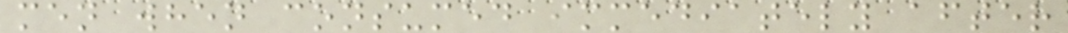men when consumed immediately after
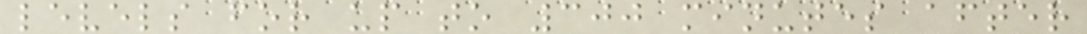levels for up to 300 minutes after
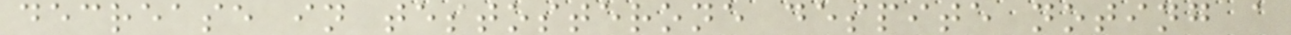decrease in testosterone despite noting a
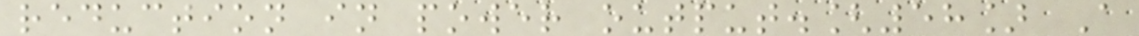reduction in power output.[58] A
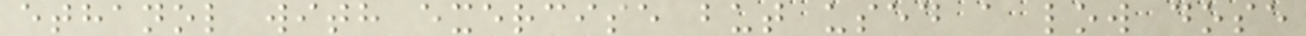ethanol with exercise but used a low dose
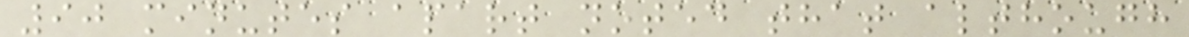90 minutes apart noted that although
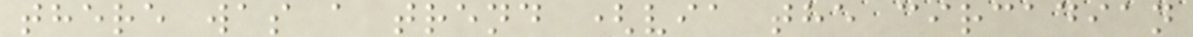there was a trend (via the circadian
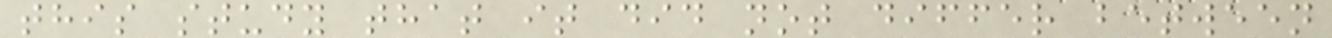this study that it did not differ between
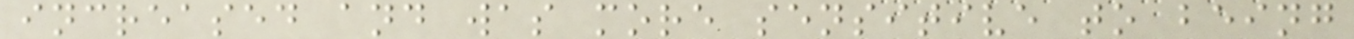increased and was more sensitive to being
